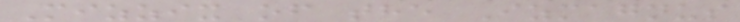Mizzix of the Izmagnus
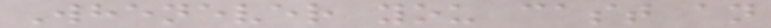Whenever you cast an
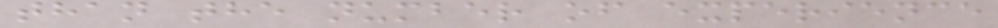than the number of experience
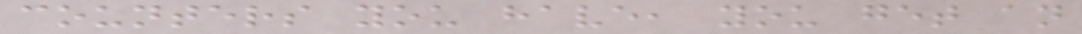counters you have, you get an
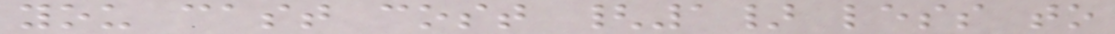you cast cost {1} less to
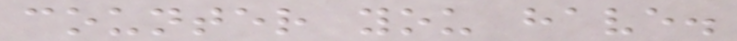counter you have.
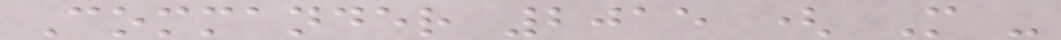Commander 2015 ( M -
